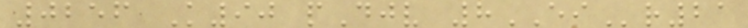0256 K90 pDjv 8EIr21
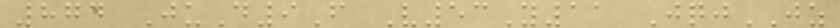874 JuD9F V53Y11 JqjJZ
